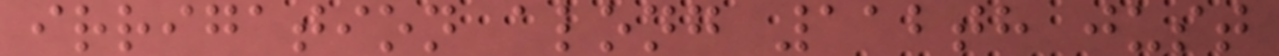irrigation along 112th just
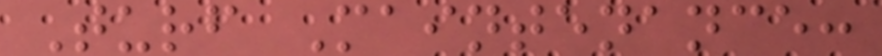Turf Maintenance:
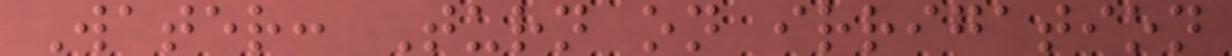Water: Turn on irrigation
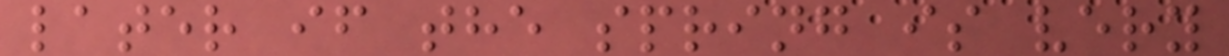later if the spring is very
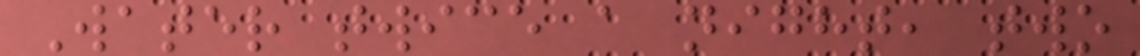Water twice a night, two
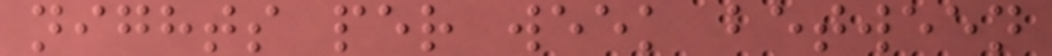nights per week between
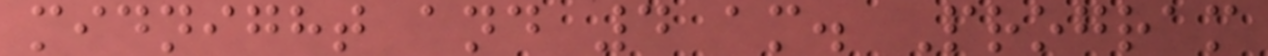midnight and 4 am. Program
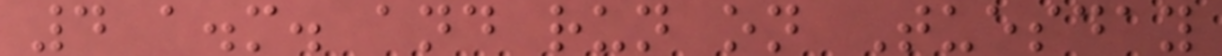4 a.m. and run on Tuesday
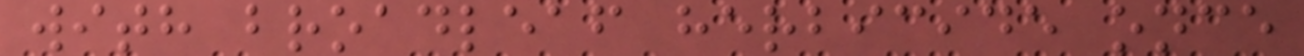with broadleaf herbicide once
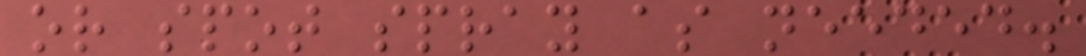or spot spray as needed.
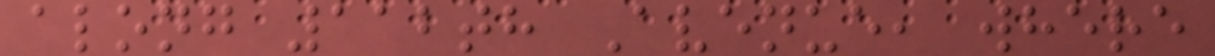along 112th Avenue, where
